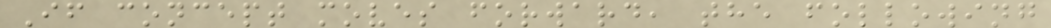If concept moves forward, the following
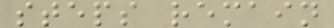steps remain
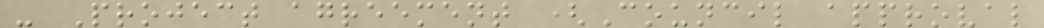- Project agreement (Council approval
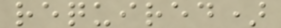required)
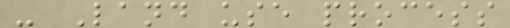- Land use process
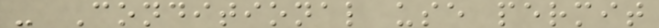- Conditional use permit
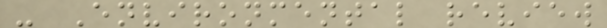- Environmental review
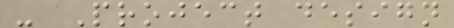- Project design
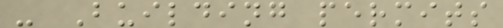- Building permits
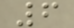6
